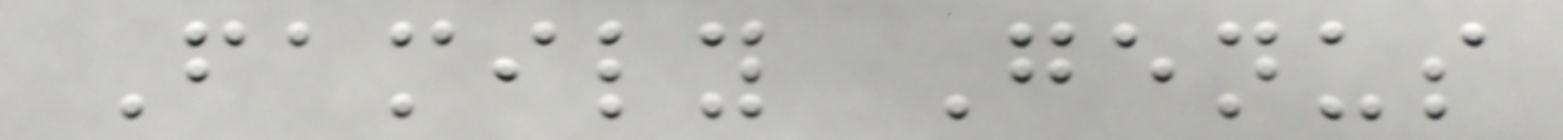Family Genus
